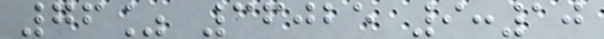76% 36025 9:10
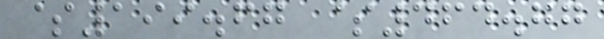$199.67 $464.77
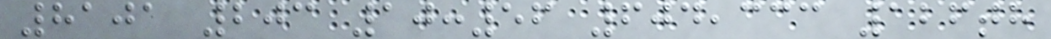8101 203 10:56 604,333 126th
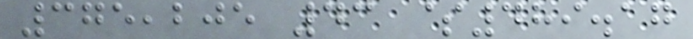375,205 43 $489.17
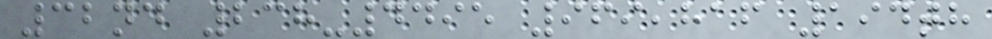32nd 238-4495 969,816 194th
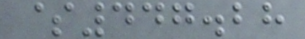$447.28
